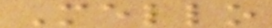Mello
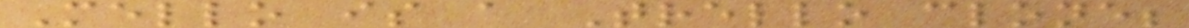Mello is a Trello clone;
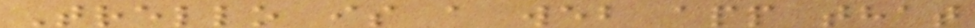Trello is a web app that
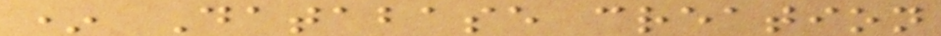* Database creation
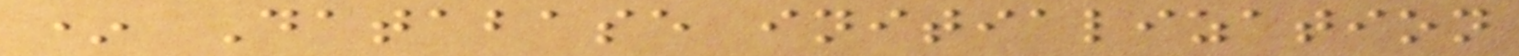* Database initialization
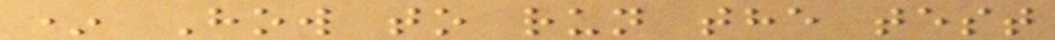* How to run the test
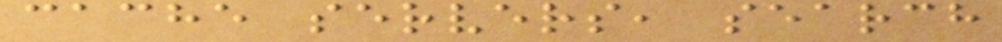cache servers, search
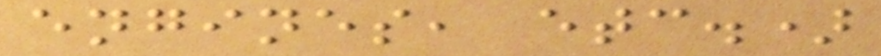engines, etc.)
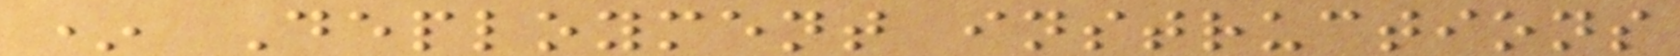* Deployment instructions
